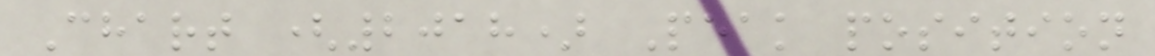Chart (2018) Peak position
